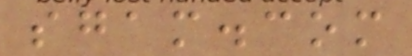sgam.com
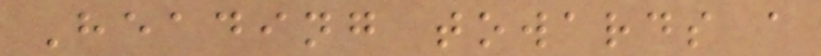Heading towards a
